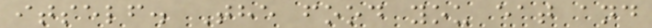itself. The food you eat and
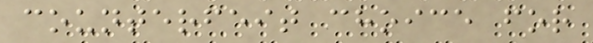counterfeit choice for
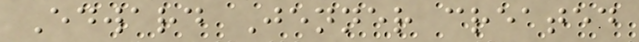Edward Jenner created
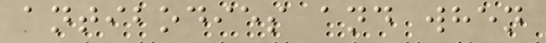antibodies and when
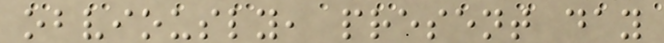obviously, present day
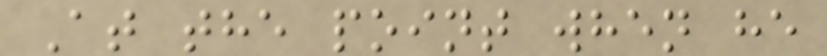At the point when he
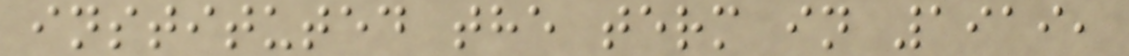instituted the term in 1919,
